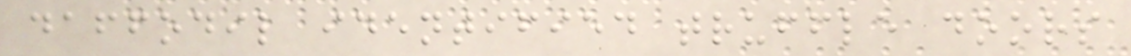daffodil identified truffle doors
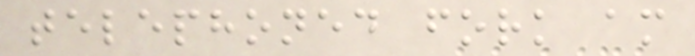telephoned fork am
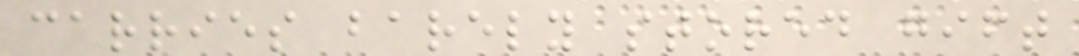carries barely stored gift
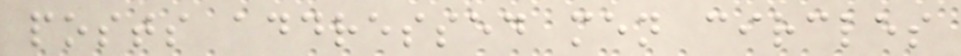posts addressed men circles
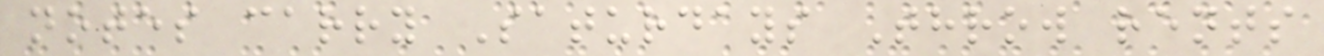notes carry Saturdays Throw rents
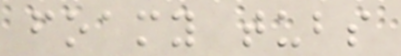foamy tubs
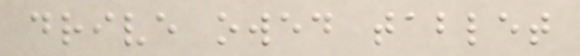drive owed tablet
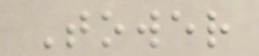Tower
